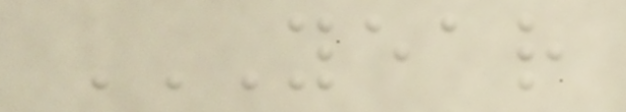YEAR
